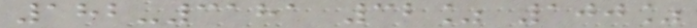182-3181 32% 100%
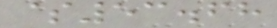$53.68
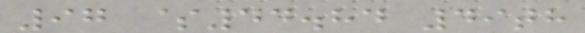97 $44.84 49th
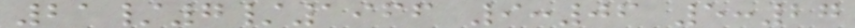21/7/1966 9:06 5:27
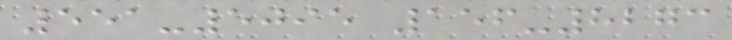551-5095 156-8273
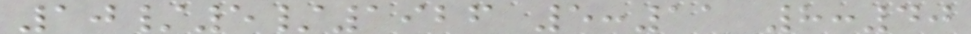10/5/1926 5:11 8:40
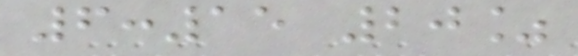6:15 20%
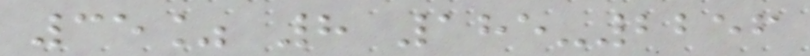35% 8 185-2256
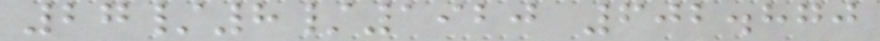27/8/1920 602.870
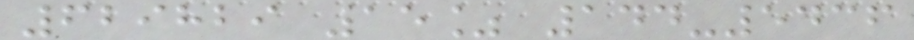629829 15% 144-5436
